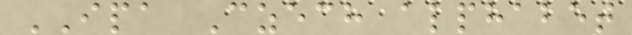IPA Czech alphabet
